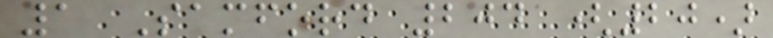1 Samford 204 (20)
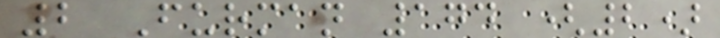2 Furman 174 (2)
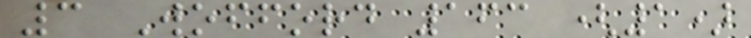3 Wofford 163 (1)
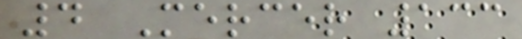4 Mercer 133
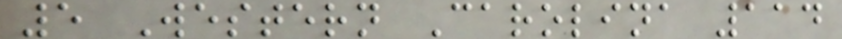5 Western Carolina 114
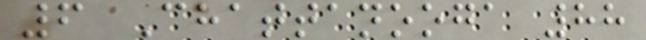6 Chattanooga 88
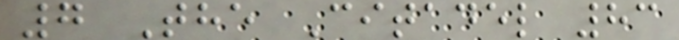7 The Citadel 83
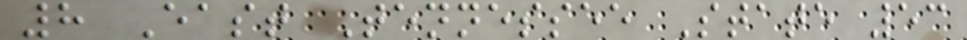8 East Tennessee State 53
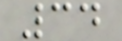34
